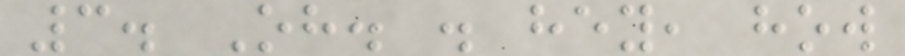3. Oh. . hey, how
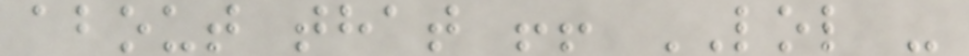about that !! LOL -
